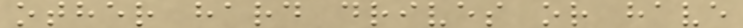other hard drives or have
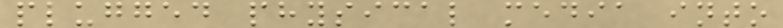plugged physical media into
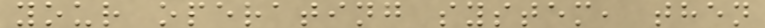your operating system, then
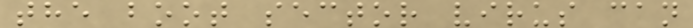the boot sector virus can
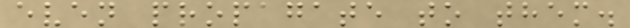even propagate to them.
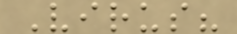Virus?
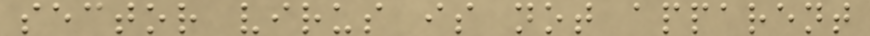sector virus is not apparent
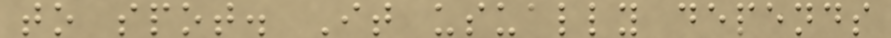to spot. It usually depends
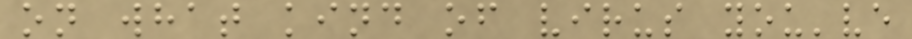on what kind of virus you've
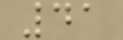41
